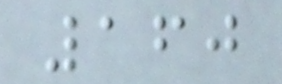160
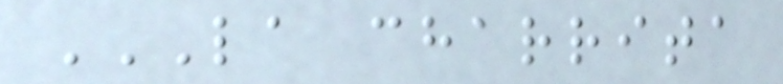LA CHARRITA
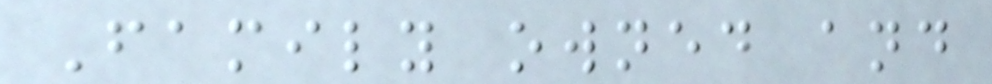Family owned and
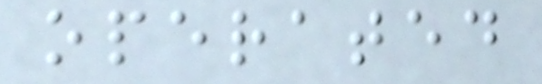operated
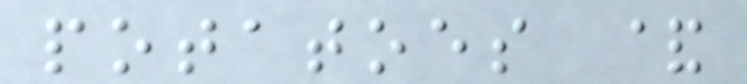potatoes &
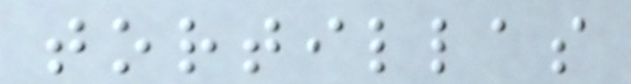tortillas
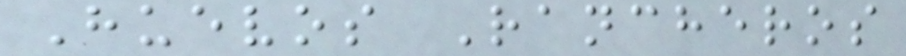Huevos Rancheros
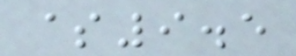$9.5
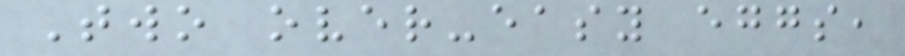Two over-easy eggs,
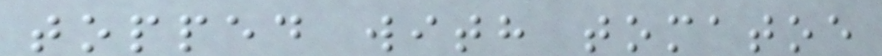topped with tomatoe
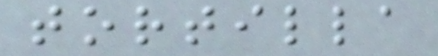tortilla
